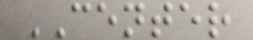CENTER
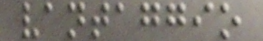vantaggio
